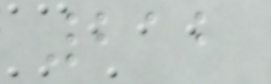212
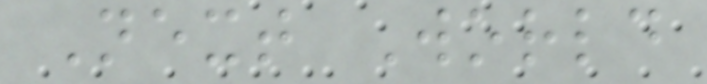Next World
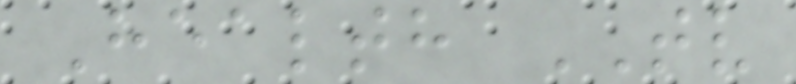Health TV
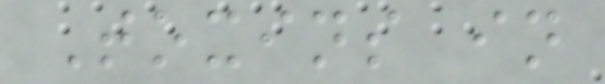Toxins in
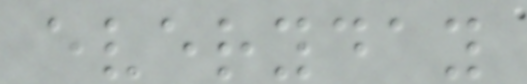everyday
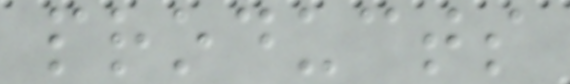products
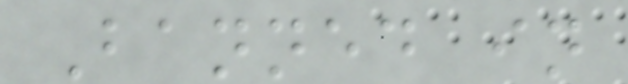Banned in
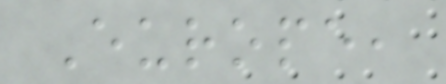Europe,
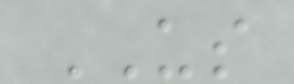US
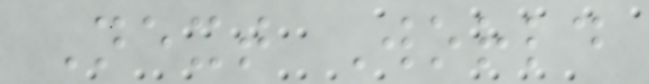Next World
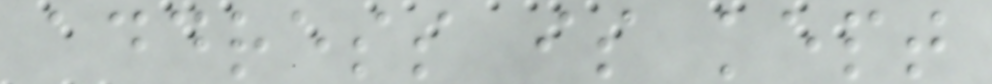address is kept
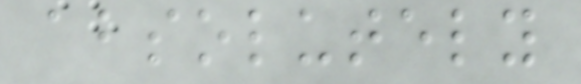absolutely
